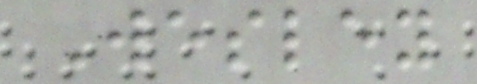Wesley
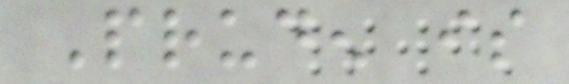Pruden is
